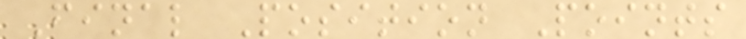Final Position Points
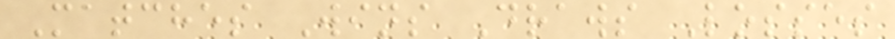Matches Wins Draws Losses
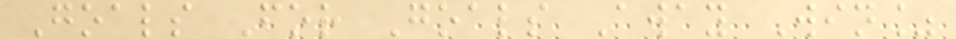Goals For Goals Away Win%
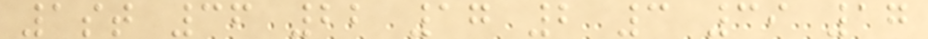1st 36 22 17 2 3 39 17
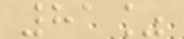81%
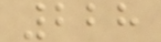228
